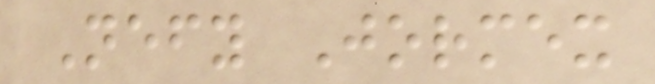Nefy Jormex
